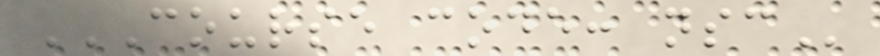COURSE CODE: NSC
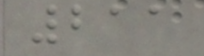211
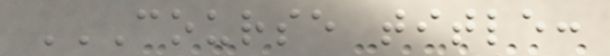COURSE TITLE:
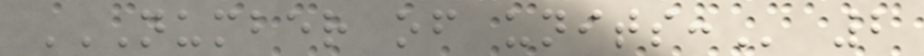NUMBER OF UNITS: 2
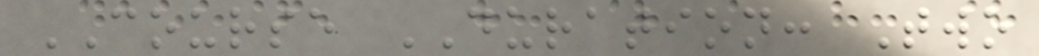COURSE DURATION: Two
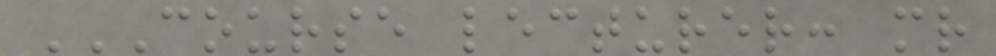COURSE LECTURER: MR
